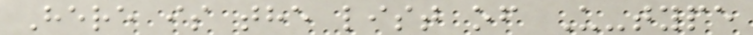Here is the list of U-type
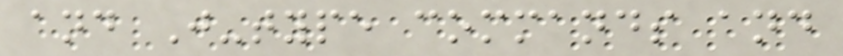and J-type commands and
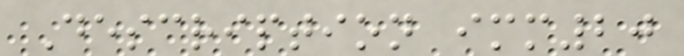Description imm20
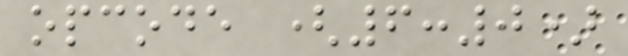opcode (6:0)
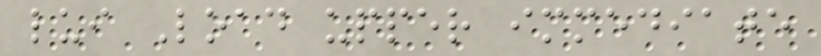lui Load upper immediate
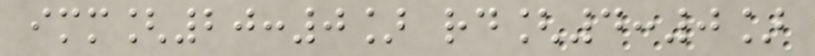imm[20:0] rd[4:0]
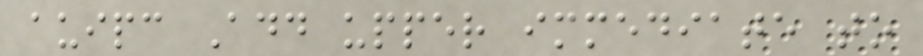auipc Add upper immediate to
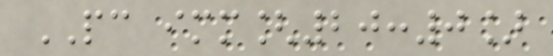PC imm[20:0]
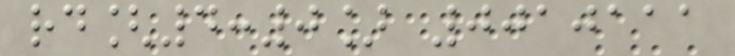rd[4:0] 0010111
